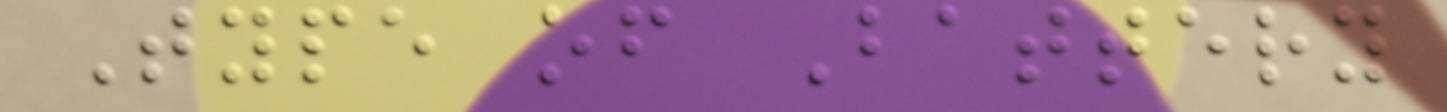Type of Battery
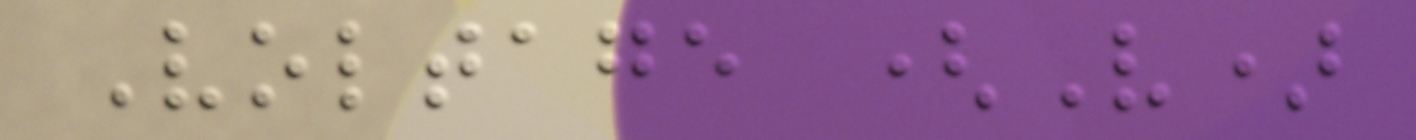Voltage (V)
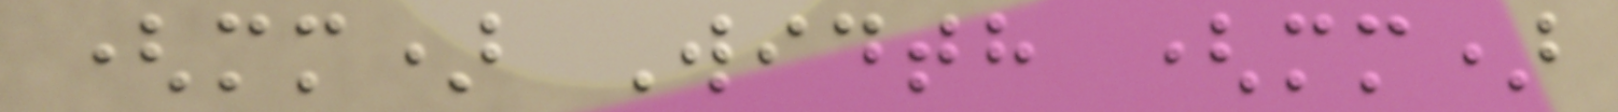(mm) Width (mm)
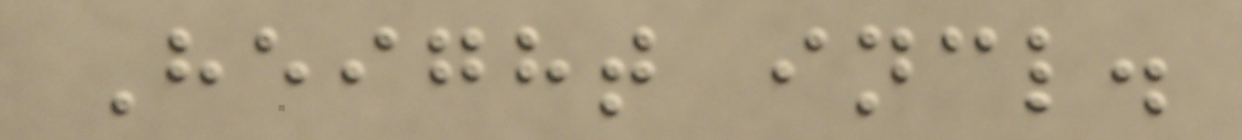Height incl.
